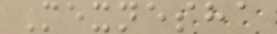Mexnesha
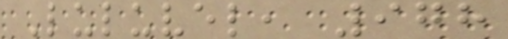Luluvel, 978
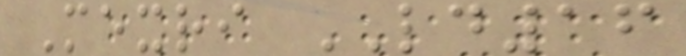Mexri LD16
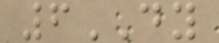6DY
